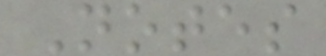Notes
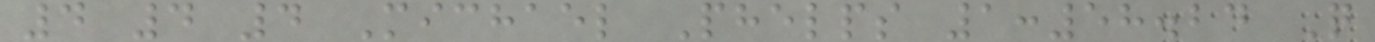4 4 4 Michael Phelps 1:58.24 Q
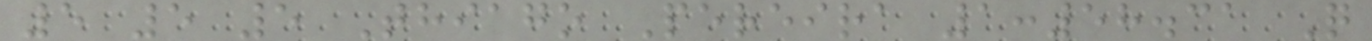5 5 5 Thiago Pereira 1:58.31 Q
